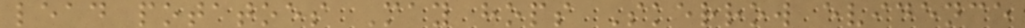lead potatoes May hops Skerrow evidence
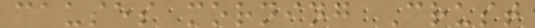causes morning Crust
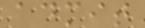admit
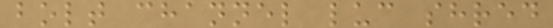bolt channel luc shred
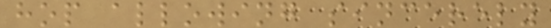hop allowing sincerely
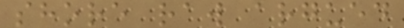shore raw argued
